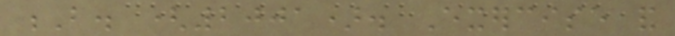B. (2001). Exercise and
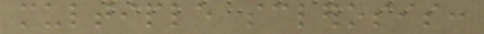multiple sclerosis:
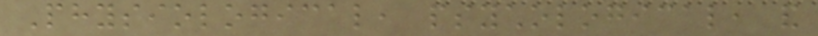Physiological, psychological, and
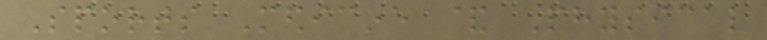Sports Medicine & Physical
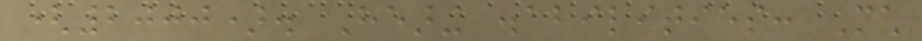(2000). Hearing disabilities: Much
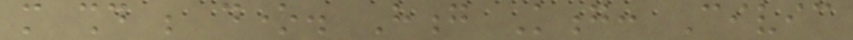more should be done. Hong Kong: Civic
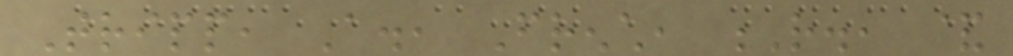Tripp, A., French, R., &
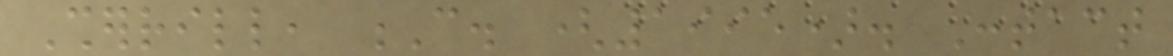Sherrill, C. (1995). Contact
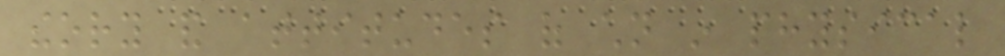theory and attitudes of children in physical
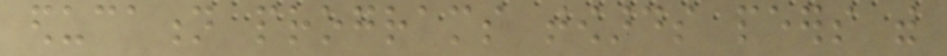education programs towards peers with
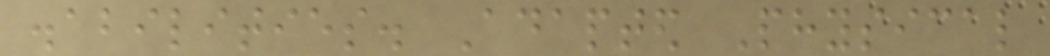disabilities. Adapted Physical
